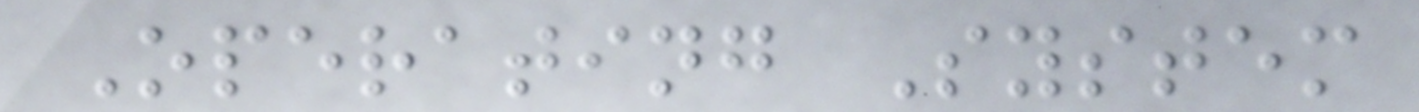Operating System
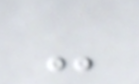-
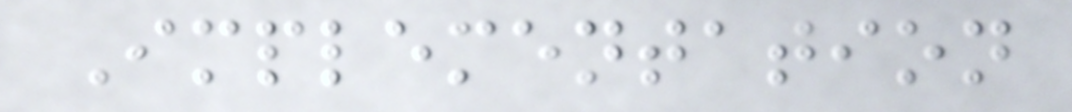Implementation
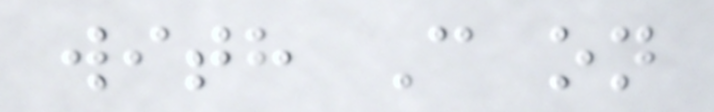with C on
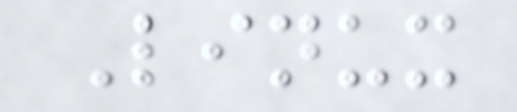Linux
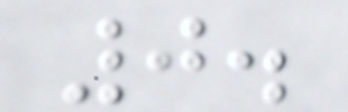0.
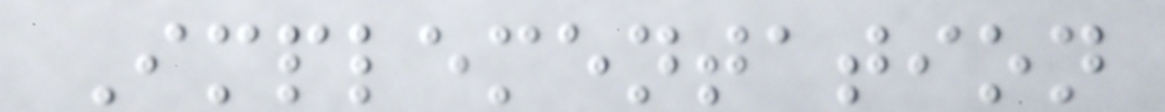Implementation
